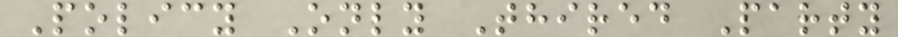Policy Only Thired Party
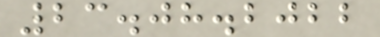23.08.2022
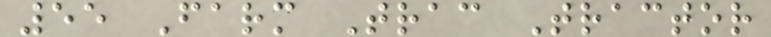55 Farm Trac Tractor
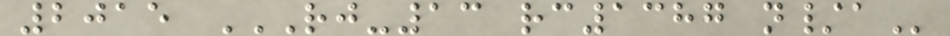2015 RJ-13 RC1387 N/A
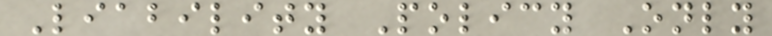Liability Policy Only
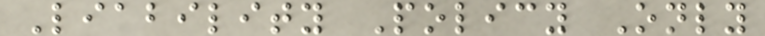Liability Policy Only
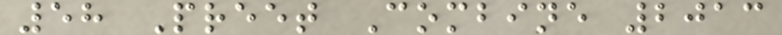58 Preet Combine 2013
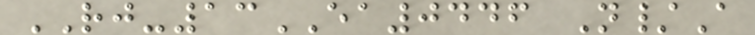RJ-13EA0446 N/A
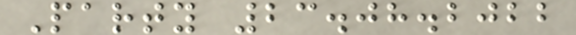Party 23.08.2022
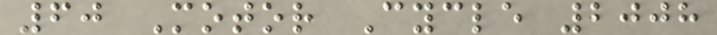60 Motor Cycle 2008
